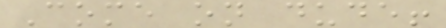Come on dude!
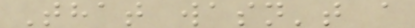That wasn't a
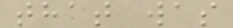that was
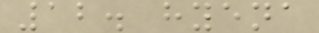12. hyena
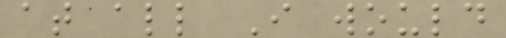at all I would
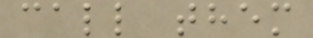call them
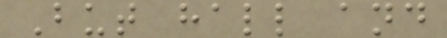But hall and
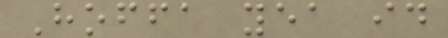Hoffa yea id
